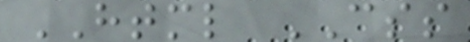HTML CSS
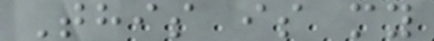This is my
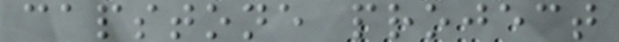capstone project
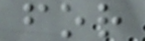for
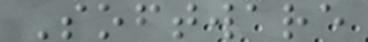Software
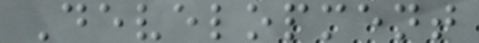Development
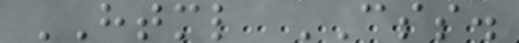HTML CSS.
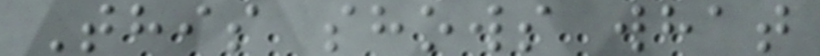This shows what
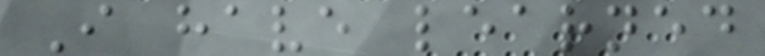I have learned
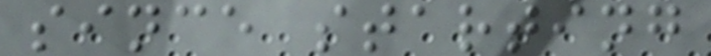since starting
